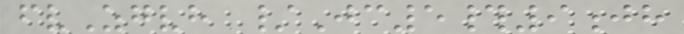fvZgvh /Jc5#9jh
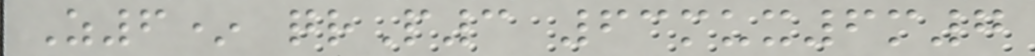Z6* qrP3 63mux6m7
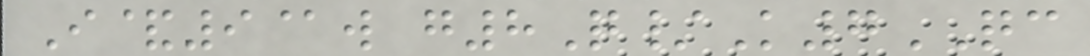I&9@w g8Q/K7QC
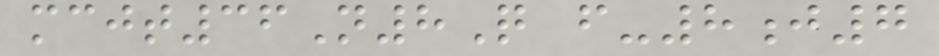mcjt36N8Q f-8j7
